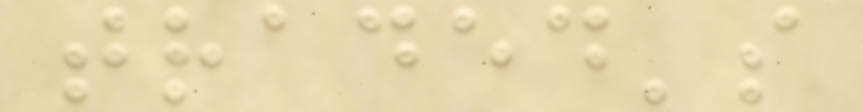traded's
